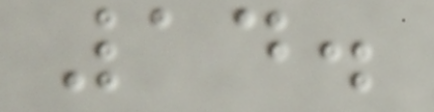14.
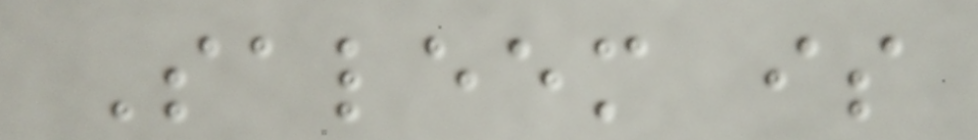Saleem is
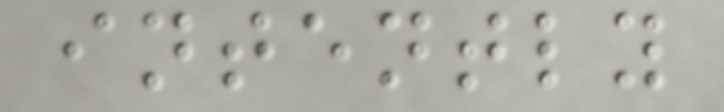intently
